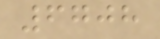6708
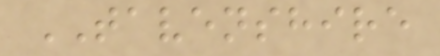TAVENSHIRE
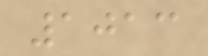1013
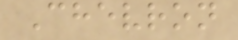Chevron
